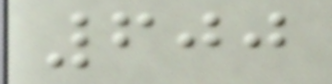600
